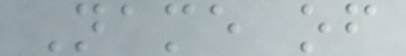Name of
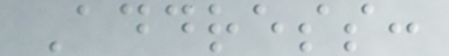Address:
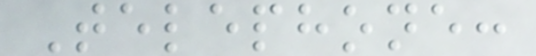Telephone:
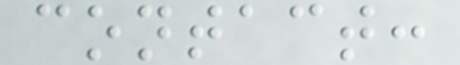contact:
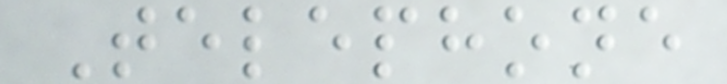Telephone
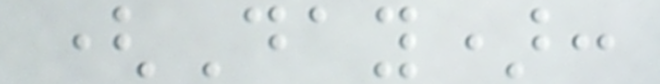(Day):
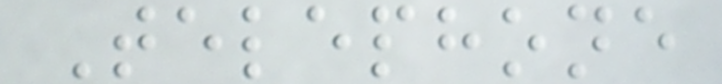Telephone
